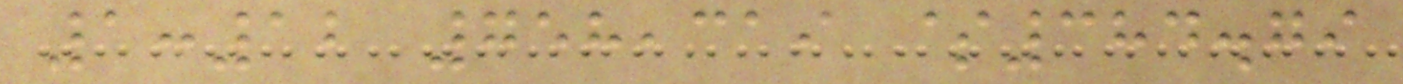1:12 758,319 $384.79
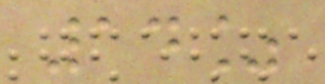14%
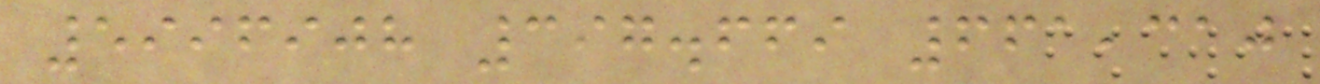5996908 397.669 661,310
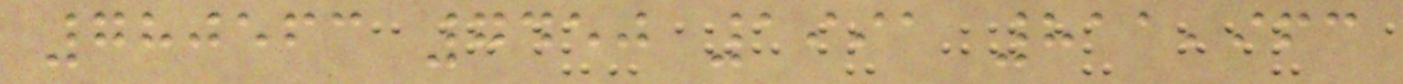780563 7450 1991 811,963
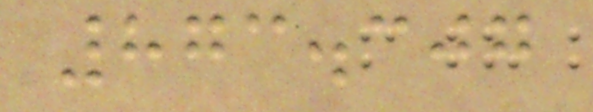873.307
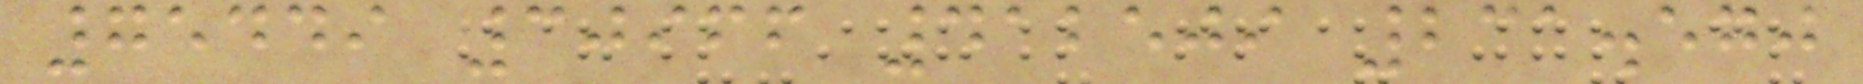75449 30966 412509 231.570
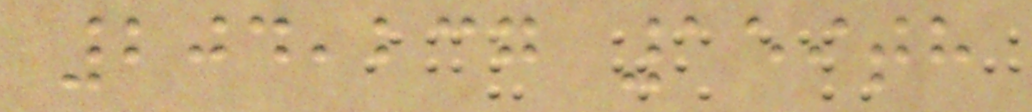204,237 159th
